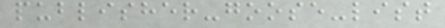publisher-goose-list
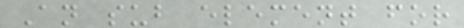An sub element for
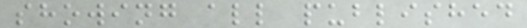showing all published
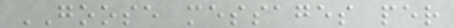GOOSE messages per
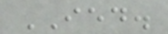IED.
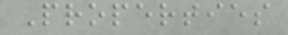Properties
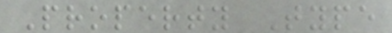Property Type
